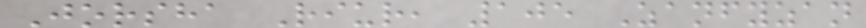Jorsha Riur, 105 Zanfyzan
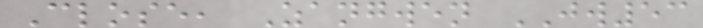Close, Zangwen JW53
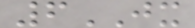6JX
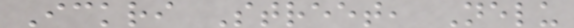Ickri Street, Nelu
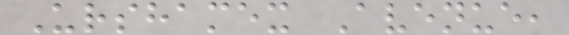Urshamex Avenue,
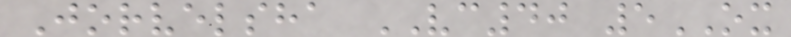Jorvelsha VC40 5OX
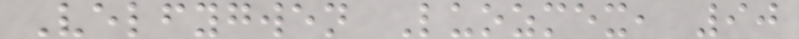Velfygwen Luozmex, 90
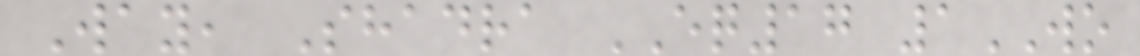Way, Shadra EQ17 1WO
